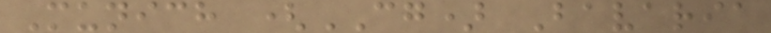Munich (CG) Bavaria
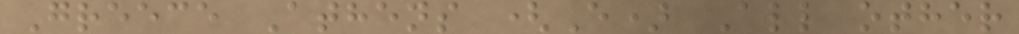Greece Athens (E) All other
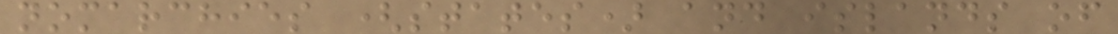nomarchies (states) and islands of
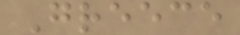Greece
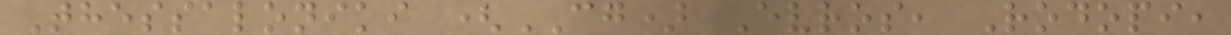Thessaloniki (CG) Evros, Rodopi,
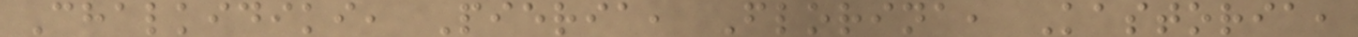Chalkidiki, Pieria, Florina, Kastoria,
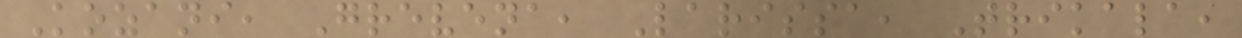Kozani, Grevena, Larissa, Trikala,
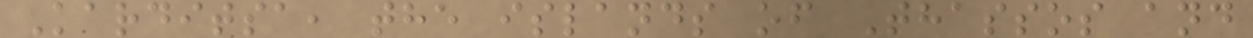Karditsa, the islands of Thassos and
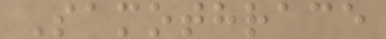Samothrace
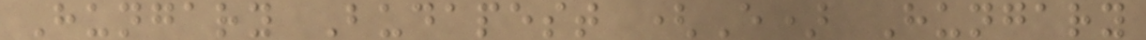Hungary Budapest (E) Hungary
